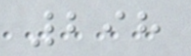298
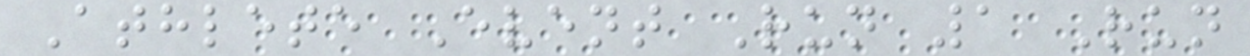Athlete Event Run 1 Run
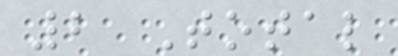2 Total
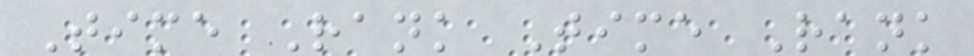Time Rank Time Rank
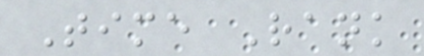Time Rank
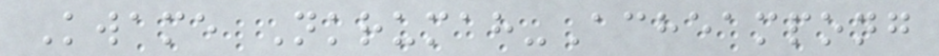Kwame Nkrumah-Acheampong
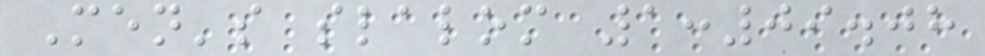Men's slalom 1:09.08
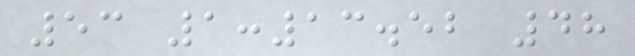53 1:13.52 48
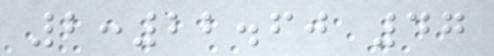2:22.60 47
